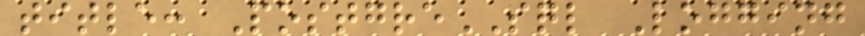title: PostgreSQL Logging
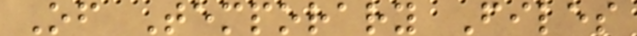Of Temporary Files
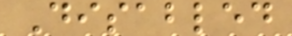Disabled
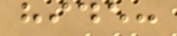hide:
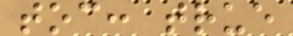toc: true
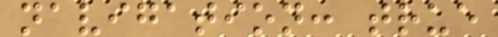navigation: true
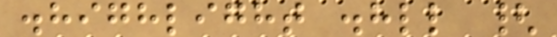.highlight .hll {
